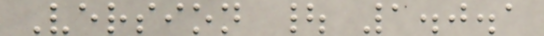Version | 1.0.1
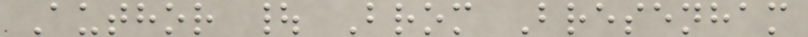Author | Brom Bresenham
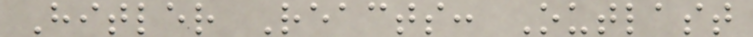Hitler Reacts: Outlast
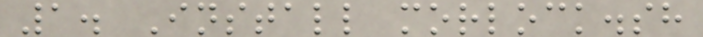1. Install morlock.sh
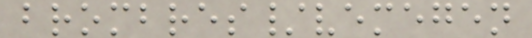brombres/vemegen
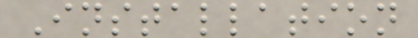Installation
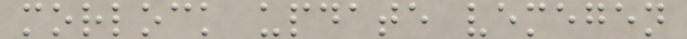morlock update vemegen
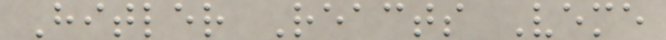Hitler Reacts Veme
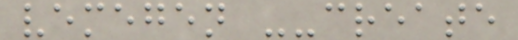vemegen --create
